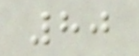80
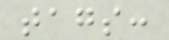tags:
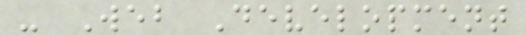- Web Development
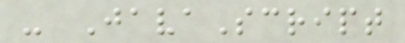- JavaScript
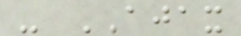- AJAX
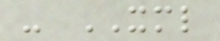- XML
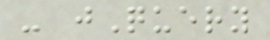- jQuery
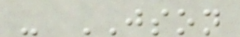- JSON
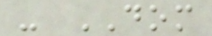- DOM
